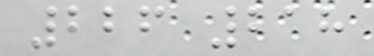226 218
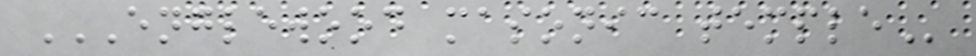ENGLEWOOD MASONIC TEMPLE
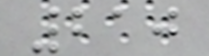210
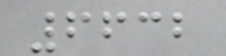6632
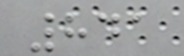841
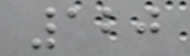120
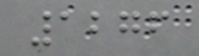1276
